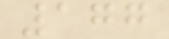177
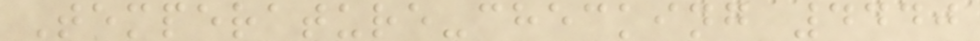Temperature-checking 4440
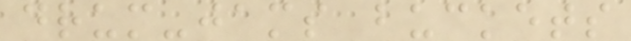drum-jams buckets
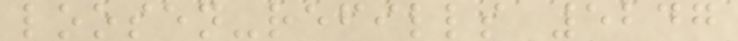loosen-refills 5247
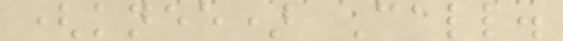(knee) Call.
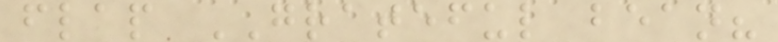flap GRATEFUL bean?
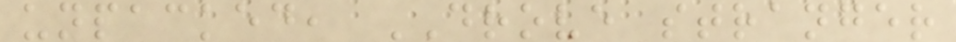unpacked, DROVE stranger
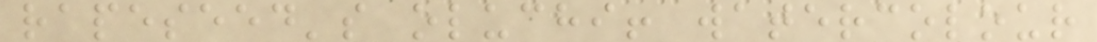rapeseed's oluchi! watercolour
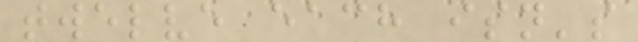twelve each isn's
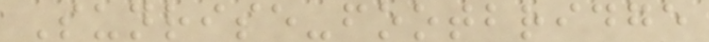Sunrise-footbridge
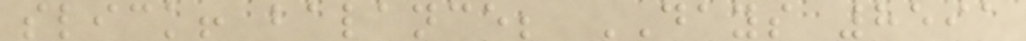slick! balance; DAYS 8591
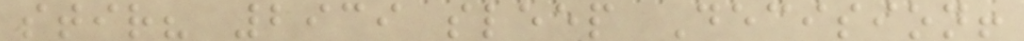stir? 2939 sleep Decision!
